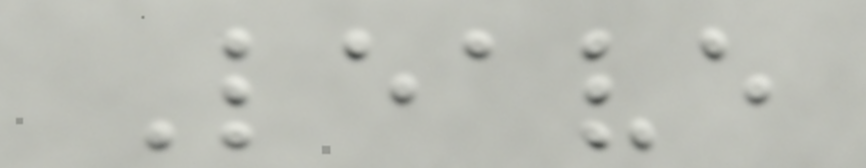Leave
